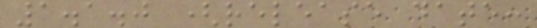1.1.0 (release date:
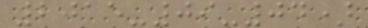2015-09-04)
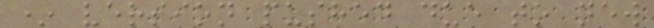* version pushed due to new
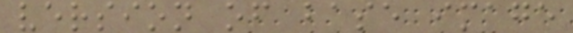version of base image
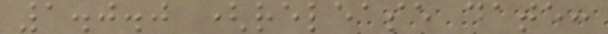1.0.0 (release date:
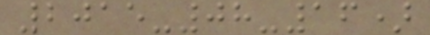2015-08-16)
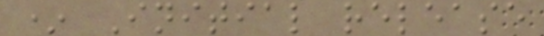* Initial release
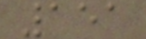151
